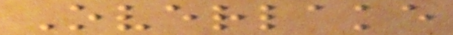Overlake
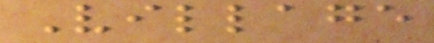Village
